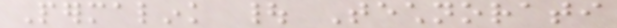Permalink | Technorati
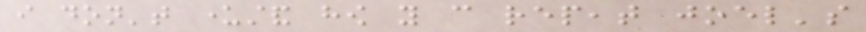i don't understand how you can repeat joel's
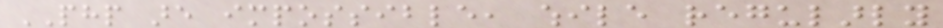PHP are impossible, while regularly
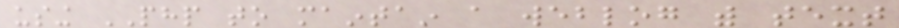using PHP to maintain a weblog with text
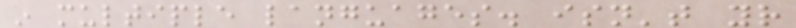in multiple languages. isn't your
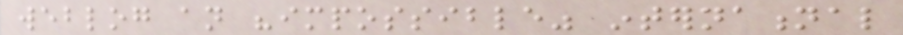weblog an "impossible" international
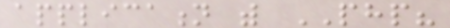application with PHP?
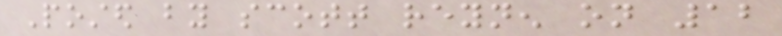Posted by scott reynen on 12
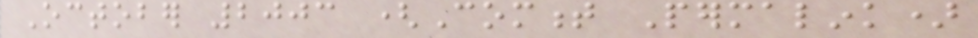October 2003 (Comment Permalink)
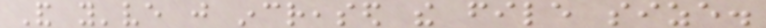And you've just increased the file size.
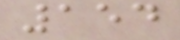154
